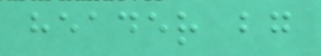header bg
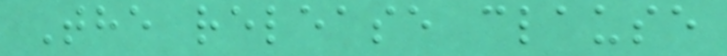The release clause
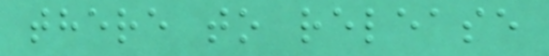there to release
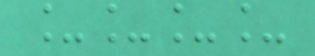____
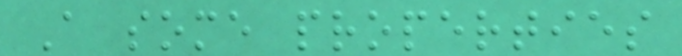A some properties
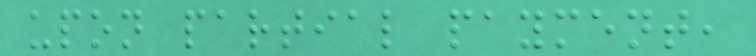upon partial payment,
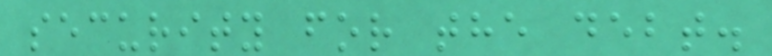security for the debt.
